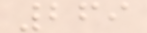269
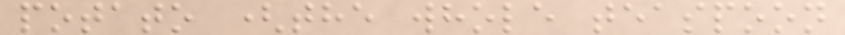potato (the whole teaspoon
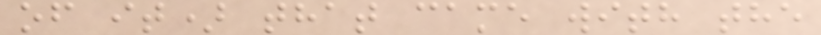of it) that came with the
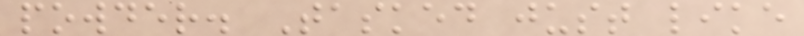powder. Tasked just like
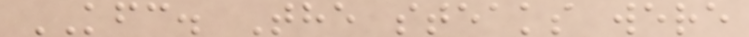KFC. The steaks were
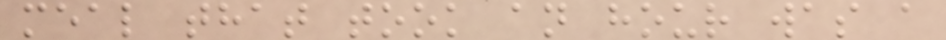meal that took an hour was a
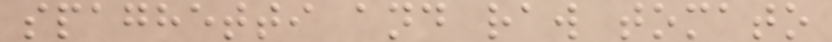spaghetti and raw tomato
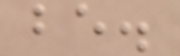be.
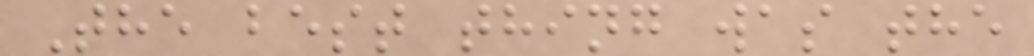The best thing was the
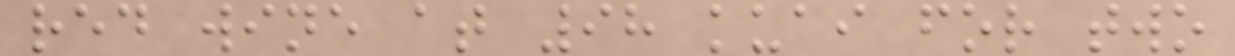red wine at 98 kuai for two
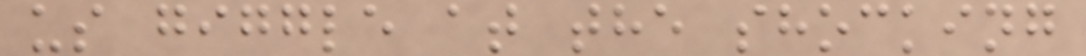us giggle at the shocking
